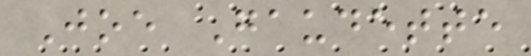Joe Gaudette
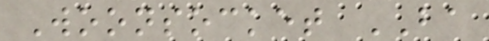Woonsocket BA
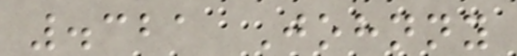.321 Johnny
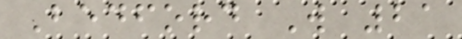Bedford W 21
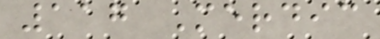117 Merdic
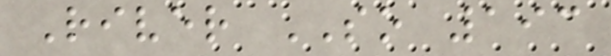River SO 193
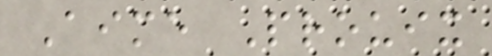Aime Prouix
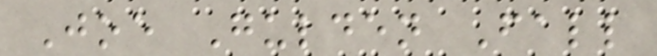Joe Gulden Fall
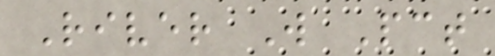River W Pct
